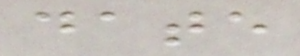date
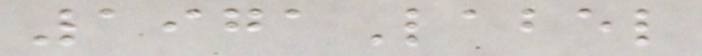1971Label
